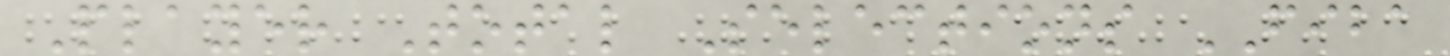Player Total Selections FIBA
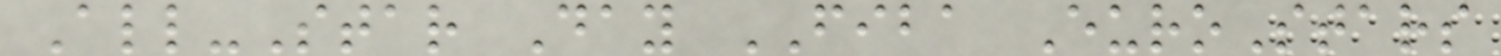All-Star Day FIBA EuroStars
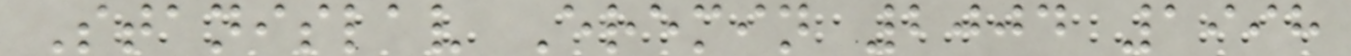Stanislav Eremin 2004 1998
